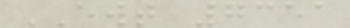EWT 7351
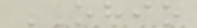OHIO
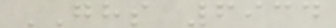GHS 6934
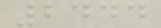2444
